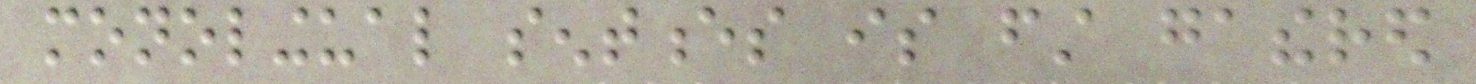monolingual sentences is first gathered
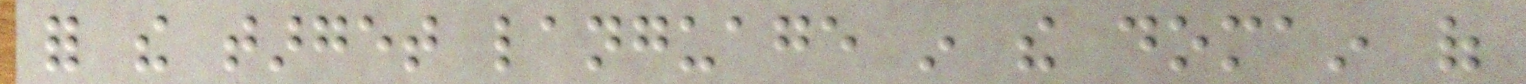for the target language in the domain of
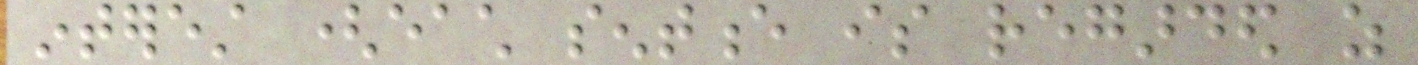interest (each sentence is regarded as
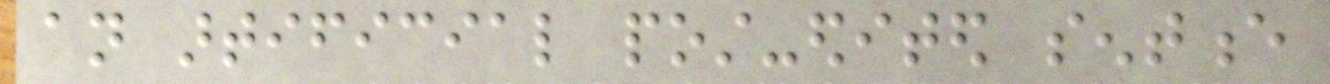an artificial post-edited sentence
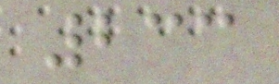233
